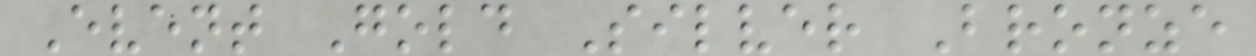Event Gold Silver Bronze
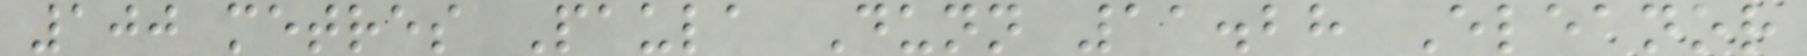100 metres Paula Dunn 11.28 Eleanor
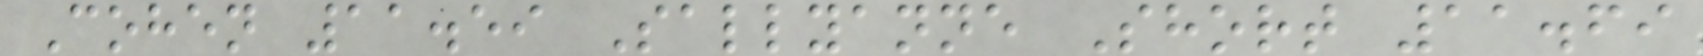Cohen 11.59 Sallyanne Short 11.69
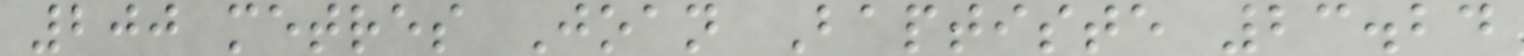200 metres Joan Baptiste 23.24
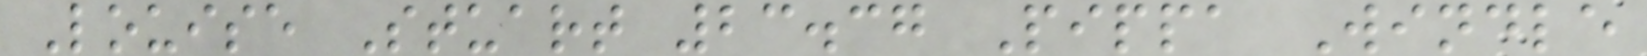Louise Stuart 23.37 Pippa Windle
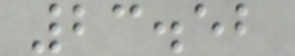23.52
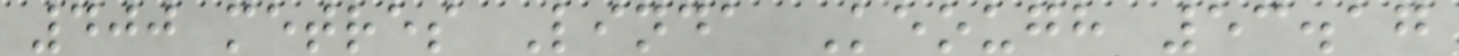400 metres Linda Keough 53.17
